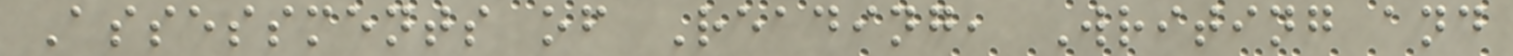Assessments of Reading, Writing and
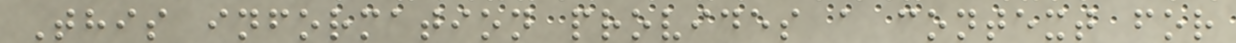This information provides a context for
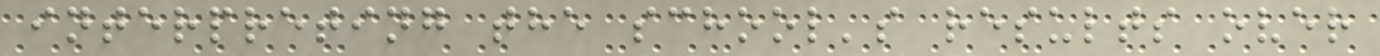interpreting the school's results over
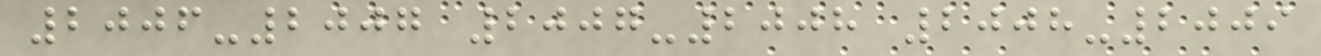2006-2007 2007-2008 2008-2009
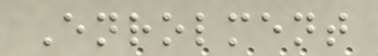Enrolment
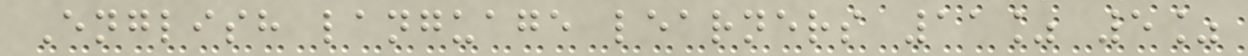English language learners 11% 5%
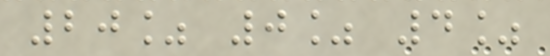20% 0% 4%
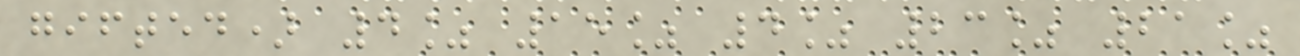gifted) 4% 15% 4% 23% 21%
